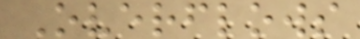Overflows
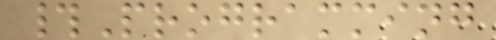#Programming
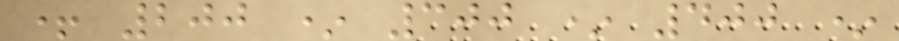+ 200 * 300 * 400 *
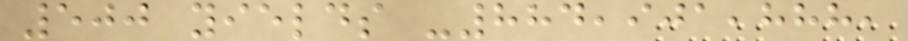500 yields -884,901,888,
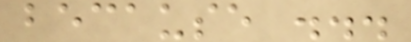because ...
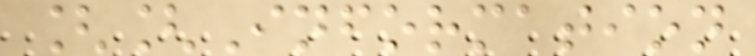[[Information
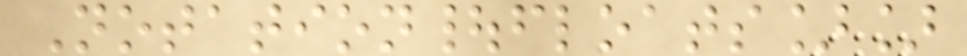Notation|floats]]
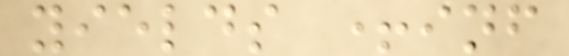yields +inf
